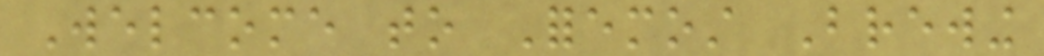Welcome to Foremost Brewing
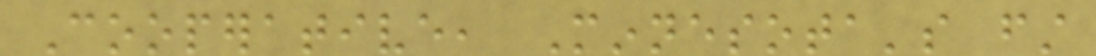Cooperative, Minnesota's first
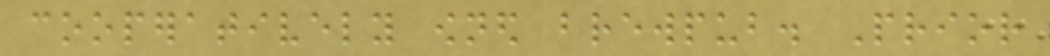cooperatively owned brewpub. Prior
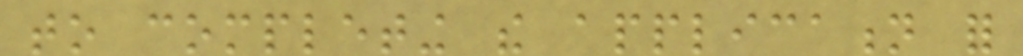to completing the application for
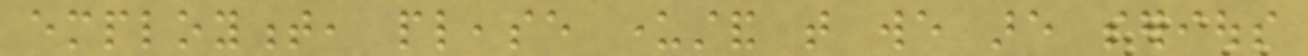employment, please understand that we are serious
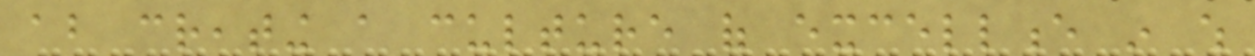about creating a culture of excellence in which
